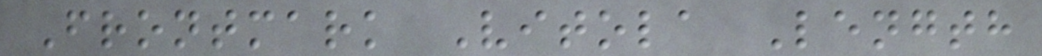Frontmark Vitola Length
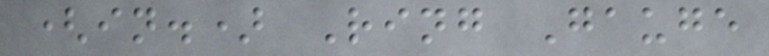(in.) Ring Gauge
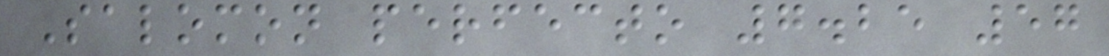Salomon perfecto 7.25 57
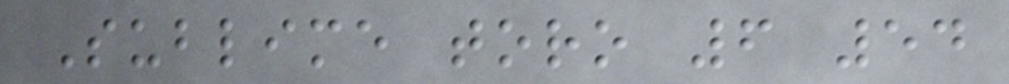Sublime toro 6 54
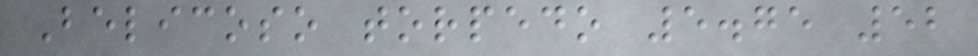Belicoso torpedo 5.75 52
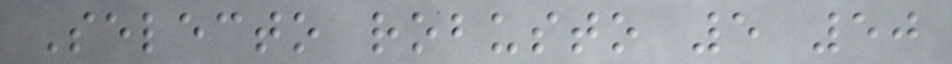Selecto robusto 5 50
